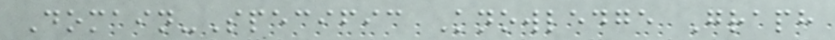Domain-Specific Knowledge Graph
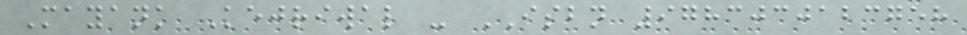Mayank Kejriwal - ISBN 9783030123758
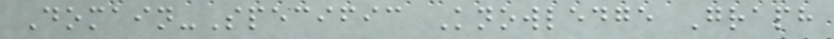Domain-Specific Knowledge Graph
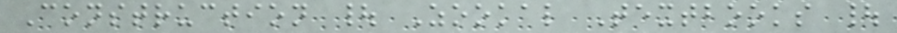Construction | Zookal Textbooks |
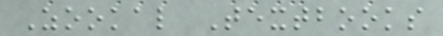Zookal Textbooks
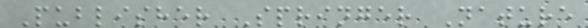Publisher Springer Nature
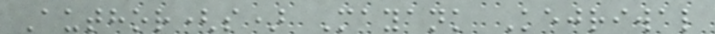Author(s) Mayank Kejriwal
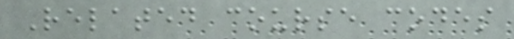Related course codes
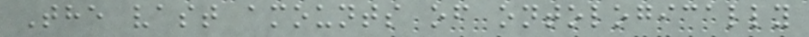The vast amounts of ontologically
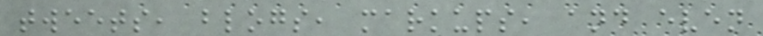tweets, blogs, markups, and even
